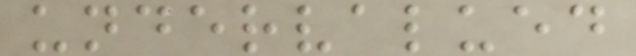undervalued
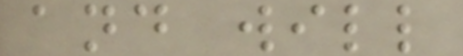and will
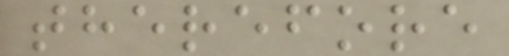therefore
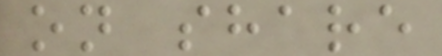on share
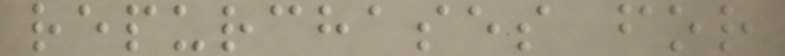repurchases for
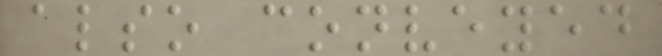also conveyed
